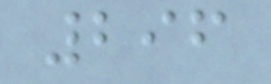296
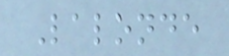Lalonde
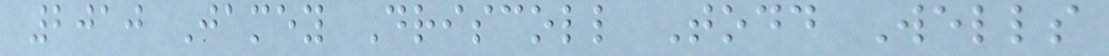2010 Jamey Driscoll Todd Wells
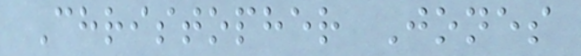Christopher Jones
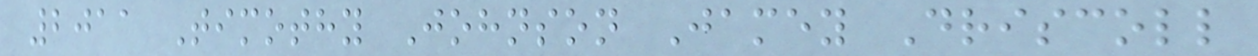2011 Timothy Johnson Jamey Driscoll
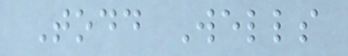Todd Wells
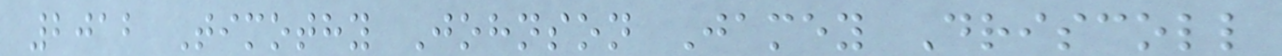2012 Timothy Johnson Jamey Driscoll
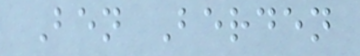Ben Berden
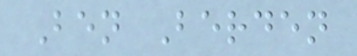Ben Berden
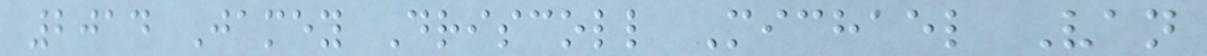2014 Jamey Driscoll Michael Van
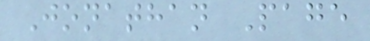Jonathan Page
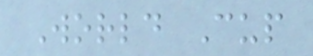World Cup
